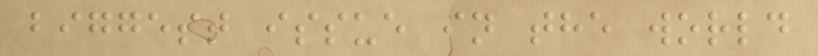biggest issue in the world
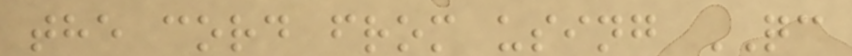the cord from using QC
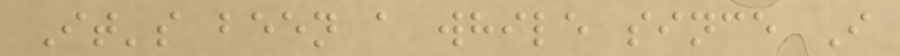It's been a while since I
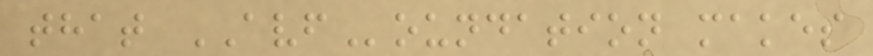that AVFoundation makes
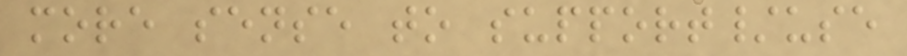more sense to support/use
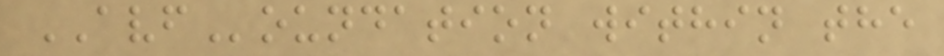AVFoundation within the
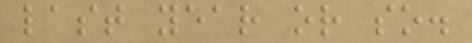last year or so.
